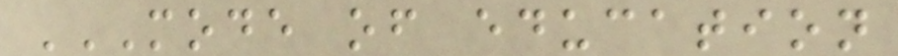MODE OF EDUCATION
